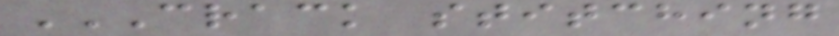CRACK STITCHING
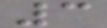3
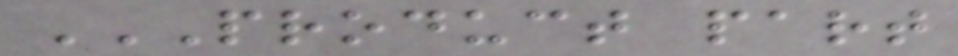PRODUCT PART
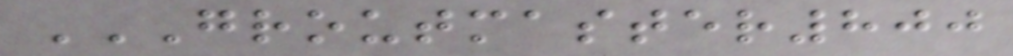GROUTMASTER800
